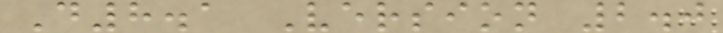D8.1 Version 2.0
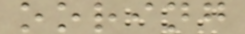ooring
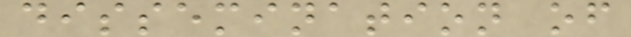dissemination of
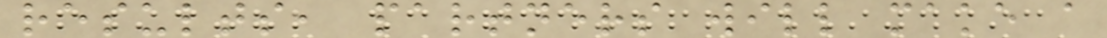results, partners will make a
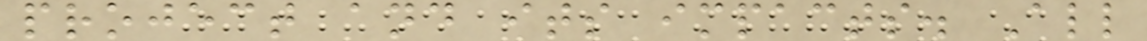project and its impacts. All
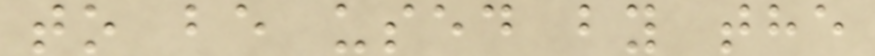to be used by the
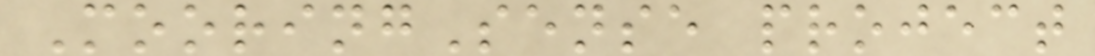MooringSense project
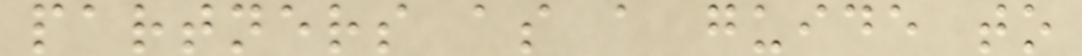partners as a guide to
